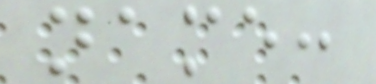name:
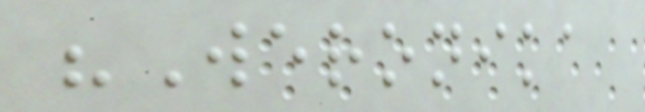"Weronika
